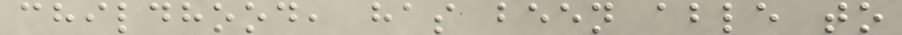childhood, has been able to
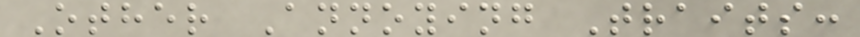Other Annoying Traits:
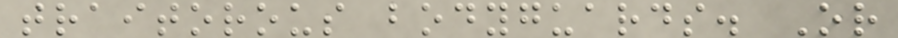traitorous bodyguards. Or
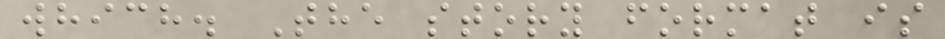which. The story format is
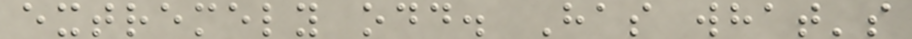extremely odd. Has what's
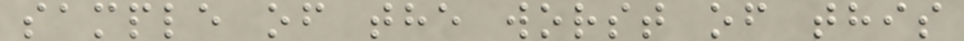sample of the worst of this
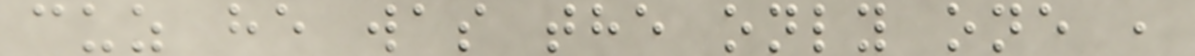cuz he was the only one ,
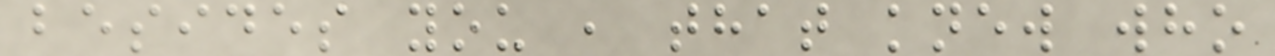besides you , that knew who
